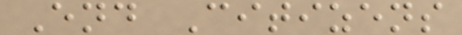End Citizens
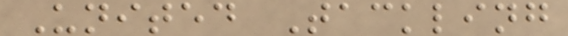United Tackling
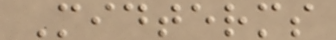Midterms
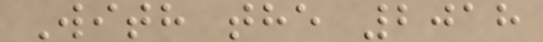With the 2018
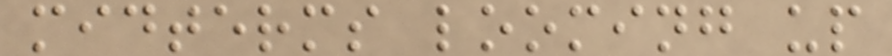midterms looming up
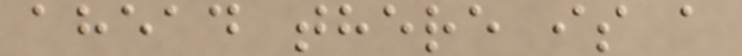ahead there is a
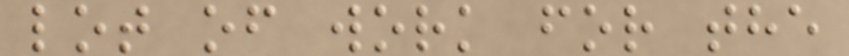lot of work for the
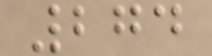274
